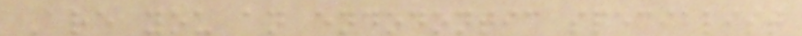Are you an endodontic specialist
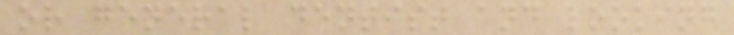or general dentist and looking
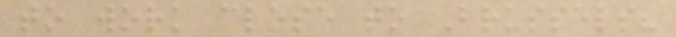to work close to Brussels?
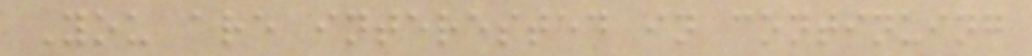You are interested in continuing
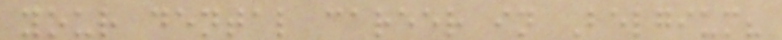your dental career in Belgium?
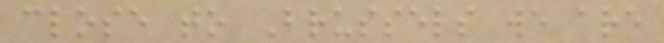close to Brussels we are
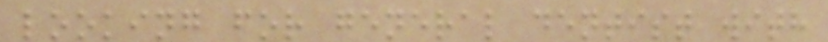looking for general dentist with
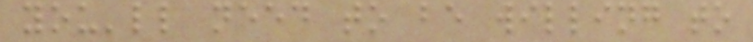you'll need to be willing to
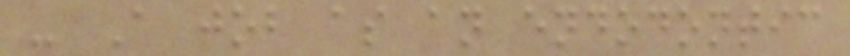- A job as an endodontic
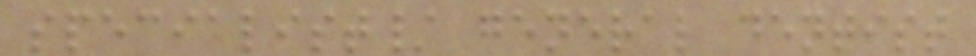specialist/ general dentist
